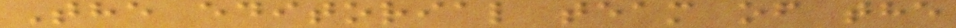The editorial team of the
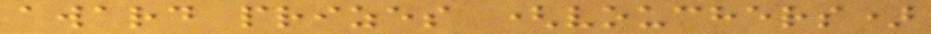award prizes (vouchers)
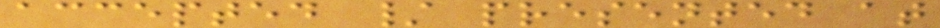accepted / presented at
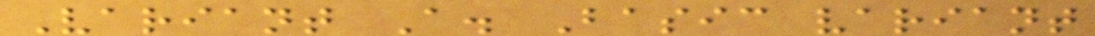Variant A. Basic variant
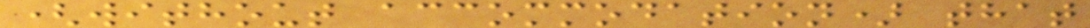(without accommodation) that
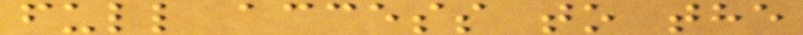full access to the
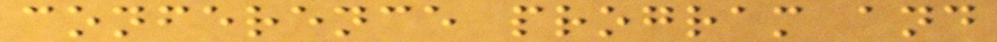conference program and
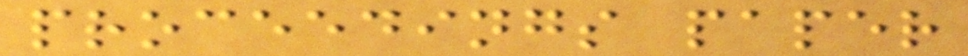proceedings paper
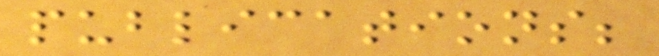publications;
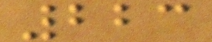223
